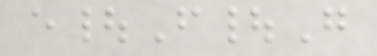e|F|G
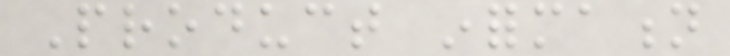Product information
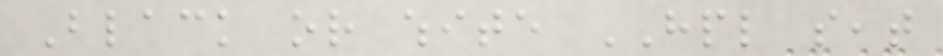Black or white HPL seat
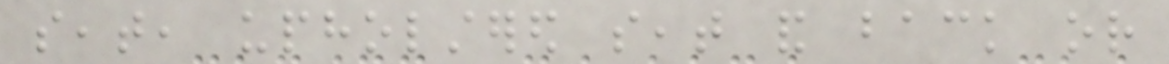seat, upholstered seat and back or
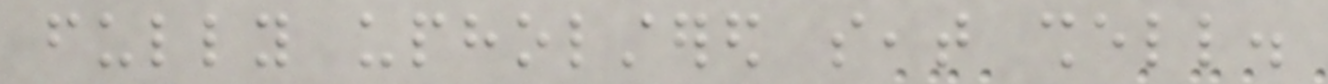fully upholstered seat shell.
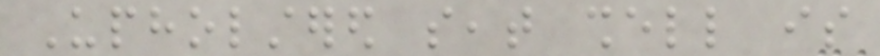Upholstered seat shell is
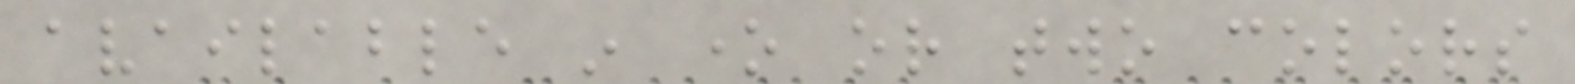available in one or two colors
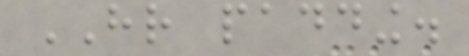HR padding.
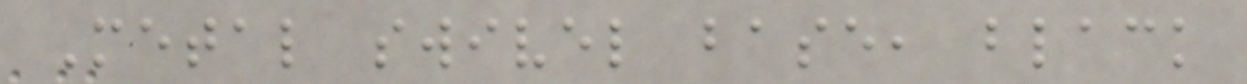Metal swivel base, black
